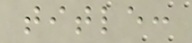title:
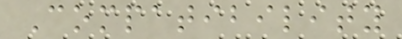Compatibility
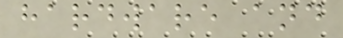hardware and
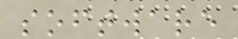software
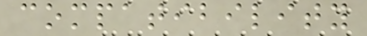compatibility
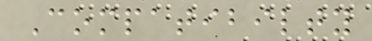Compatibilty
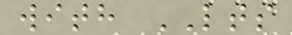with LTS
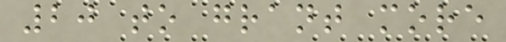20 to grant more
